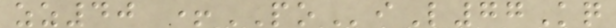zz40 +POiL77Kq
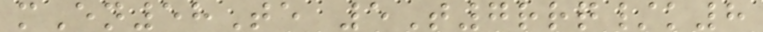mEn58Te 5T7rrq/k8
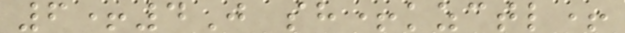6+4J sh+kzctl+
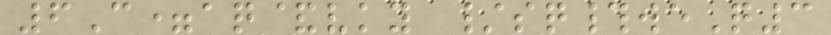6C=aq&vky /sq#weQ3
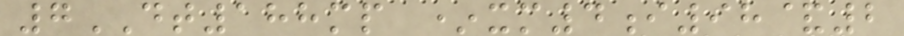7DT188mp *xm4i98&2
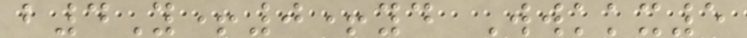b4Y+0+yd Wwkkx5
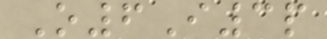O6I3p
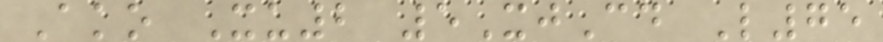Ako Xu2 5XjCd L75
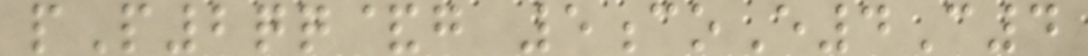pP2qq&g 5coE4C4
